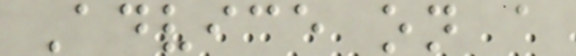Advice on a
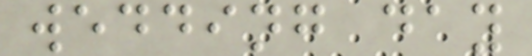wedding day
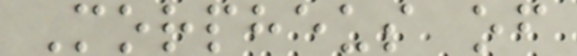Morpheus of
